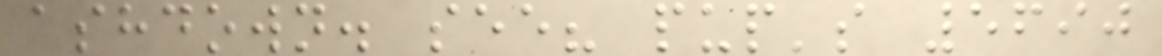ashdown. see? pup's 5690
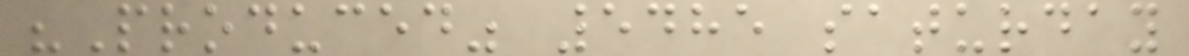"Produced" 5485 saturday
